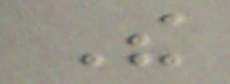The
